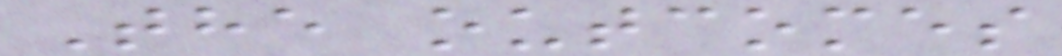The outcomes
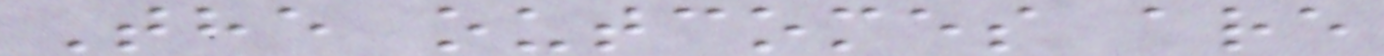The outcomes are
